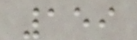159
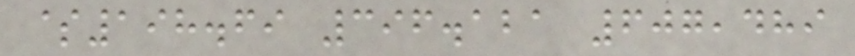$198.69 396.121 607,489
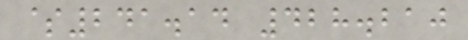$241.14 428.210
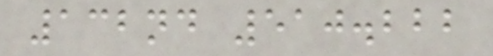132nd 510.222
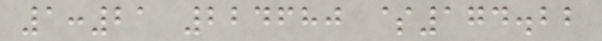1:21 224680 $174.22
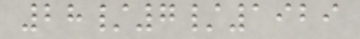28/7/1929
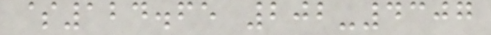$124.65 202-4307
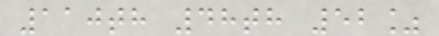110th 48th 52%
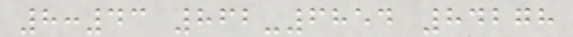8:43 862-6854 84278
